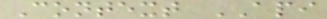Context API
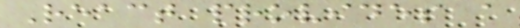React provides a
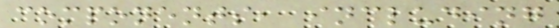components, including
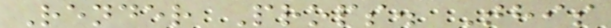Render Props. This
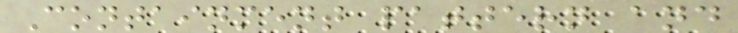Containment pattern and
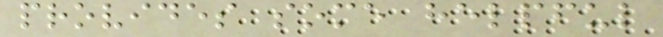provides some helpful
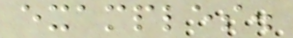examples.
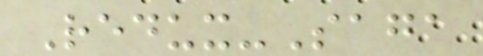Redux-Saga
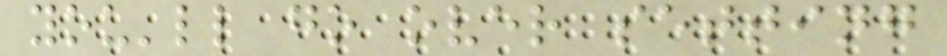you'll go over setting
